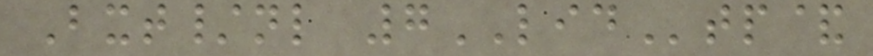Bxt/nl 7LIDtp&
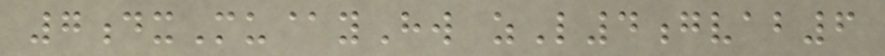7dxMu@yHw zL4gvab6
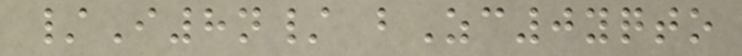/I8n/ bZc0yqto
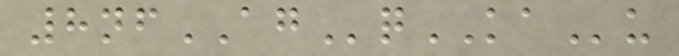8nfAGqKAu
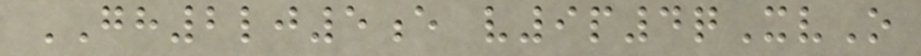GH2lj5e v9p4qXvO
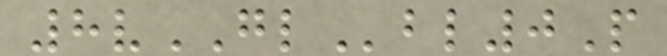8vGLbl0P
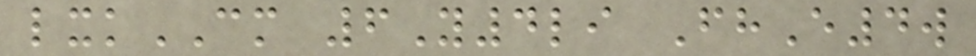lxkCM 6Y4li FhE4w
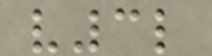v3l
